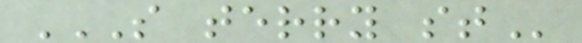S TERRY ST
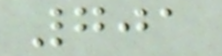701
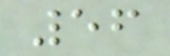56
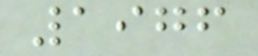1976
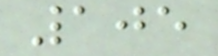105
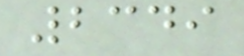2349
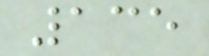135
